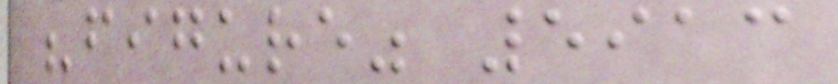"figure" 5913
